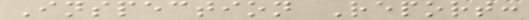Inspection Report:
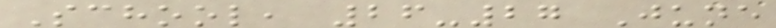School, 26-27 June
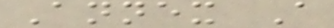Annex A
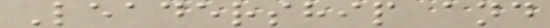Leadership and
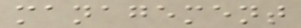management
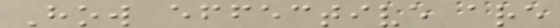How effective are
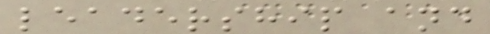leadership and
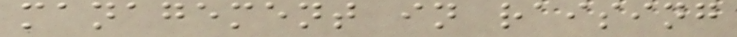management in raising
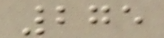275
